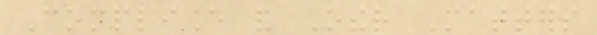Compliance and Other Matters
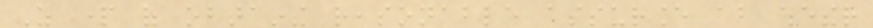As part of obtaining reasonable assurance about whether
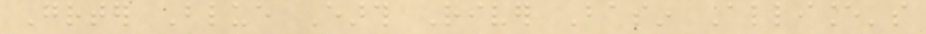Greater Blue Earth River Basin Alliance's
